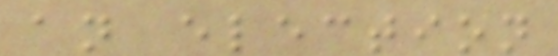an election
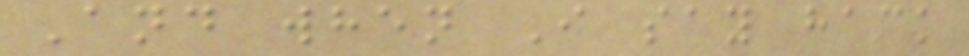And when I say hack
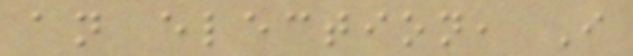an election, I
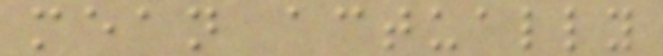mean actually
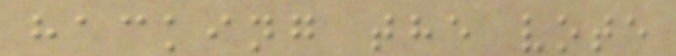hacking the vote
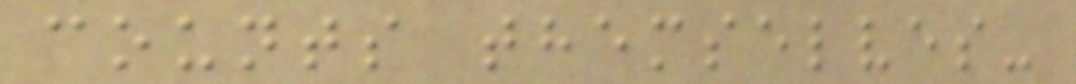counts themselves-
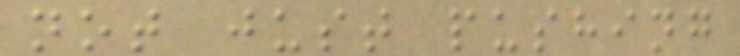not just pushing
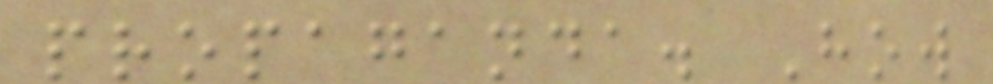propaganda. How
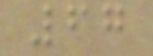67
